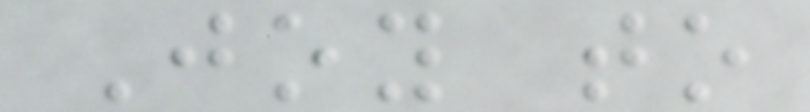Joy to
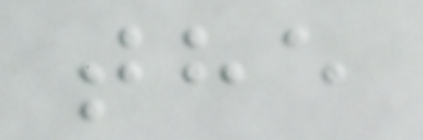the
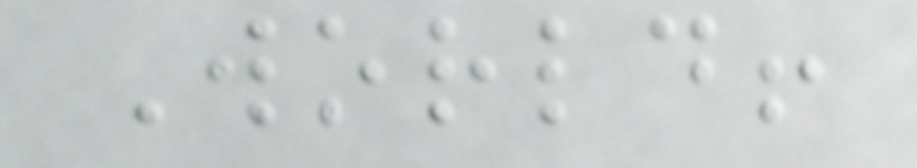World!
